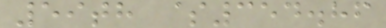59th $354.86
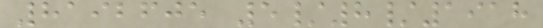8192605 5/8/1918
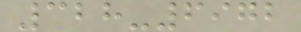328-6972
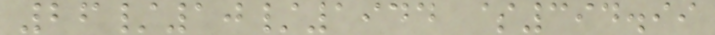26/10/1944 $394.99
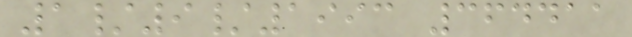1/9/1993 364411
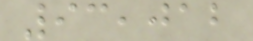93,012
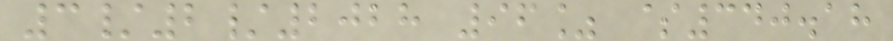3/2/2028 96% $340.18
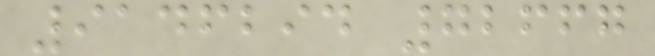9146294 72667
